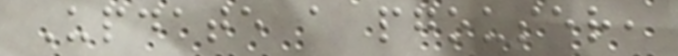Update a pgouser,
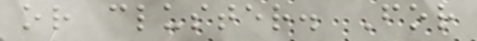or cluster. For
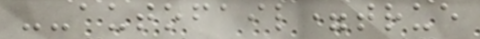--autofail=true
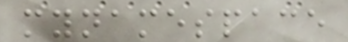mynamespace
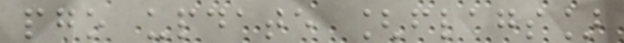pgo update [flags]
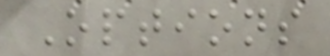Options
